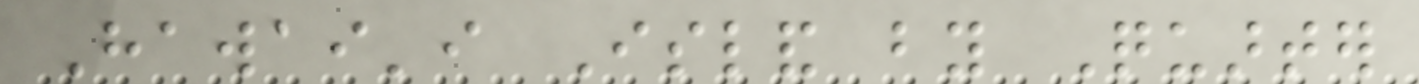Hawai'i Island by Quarter
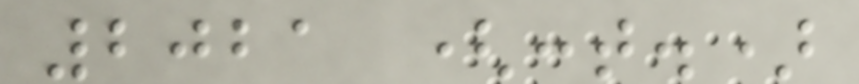2021 (cont.)
